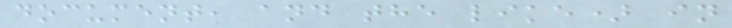document, and the like) in
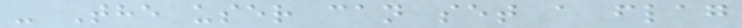- The user can set a flag
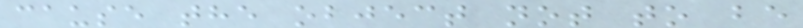cause the object not to be
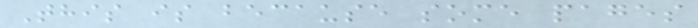This is because some pages
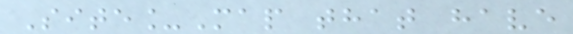Site_Map that have
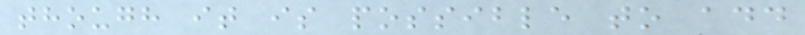though it is possible to add
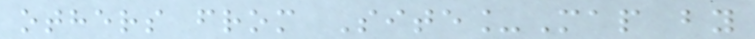others from Site_Map by
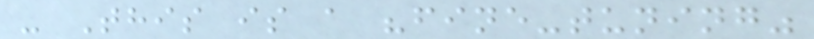- This is a "fine-tuning"
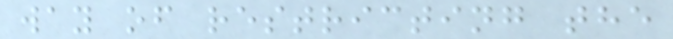way of restricting the
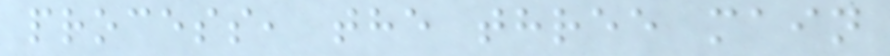process, the three main
